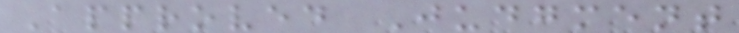Approved Judgment
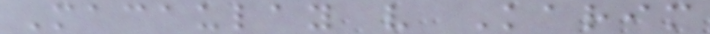Macaulay v Karim
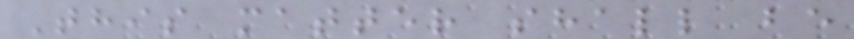This matter shall be
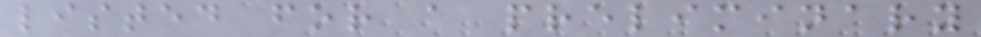listed for a preliminary
